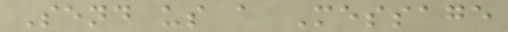Send us a Message
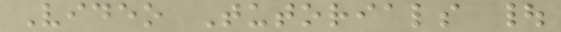Video Tutorials |
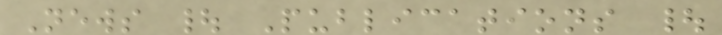News | Publications |
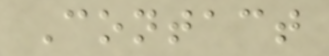Contact
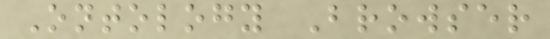Ontology Browser
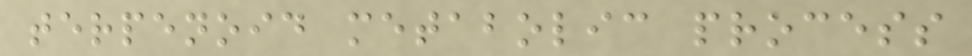terpenoid metabolic process
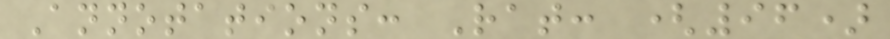Annotations: Rat: (96)
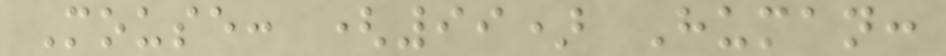Mouse: (99) Human:
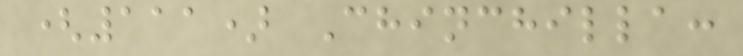(111) Chinchilla:
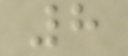8
